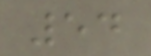54
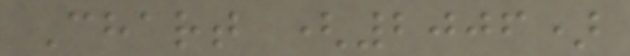Chart (2006)
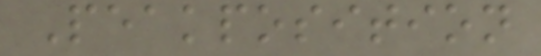Peakposition
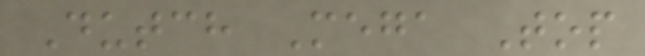Dutch Mega Top
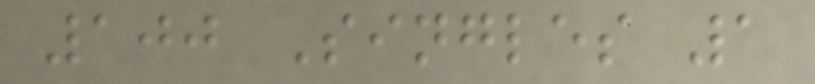100 Singles 1
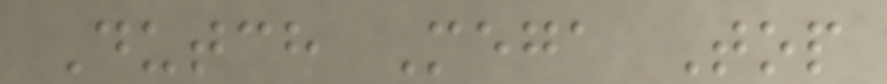Dutch Mega Top
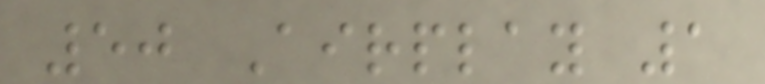50 Airplay 1
